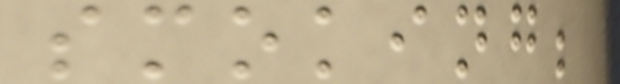smoking;
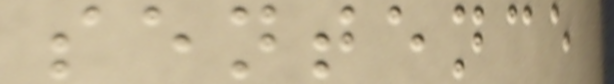sentence
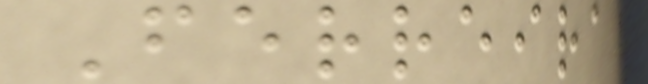Ferreira
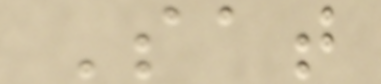Sat
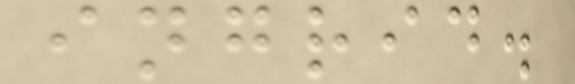ingrid.
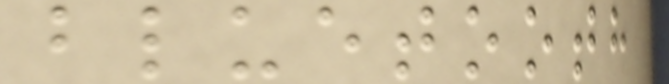bluetooth
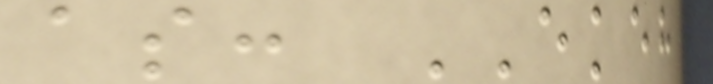as: EKEH
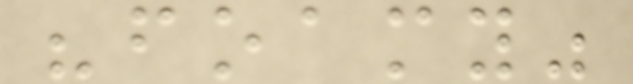"foamy"
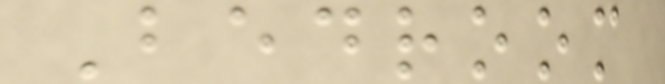Bedroom
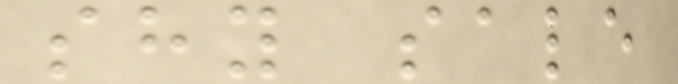shy sale
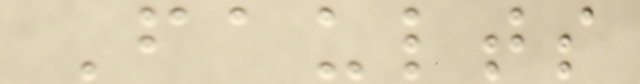Faults
